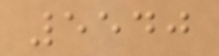5540
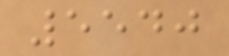5540
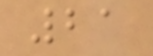21
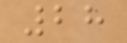28
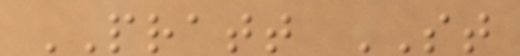PRATT ST
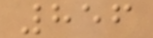856
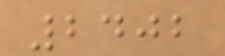2402
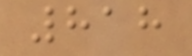818
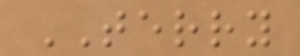TERRY
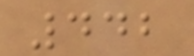442
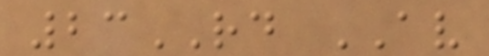23RD AV
